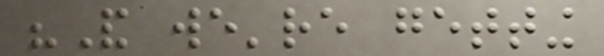"And we're getting
